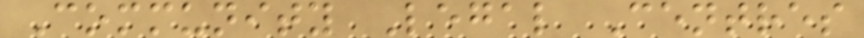Community Legal Centres
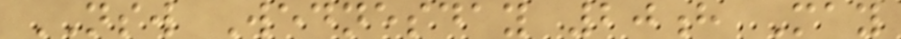NSW Wednesday 20h May
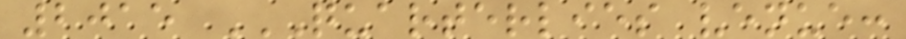2015 QUARTERLIES VENUE:
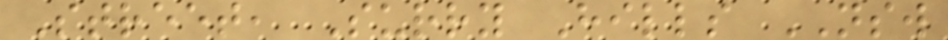Street, Surry Hills NSW
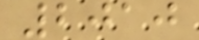2010
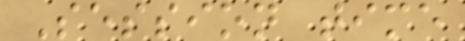Session time
